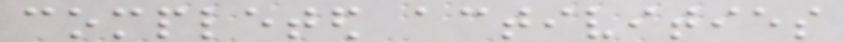completed activities
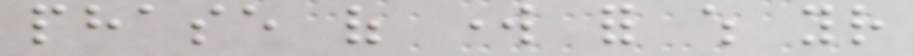phase of work for which your
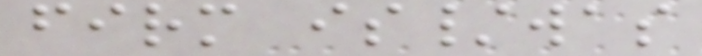firm is/was
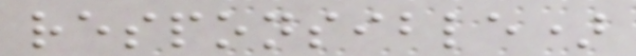responsible)
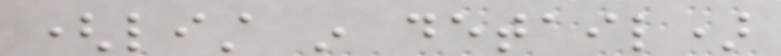(list in detail)
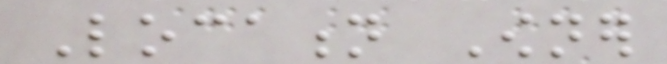Location Owner
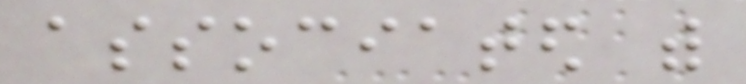associated with
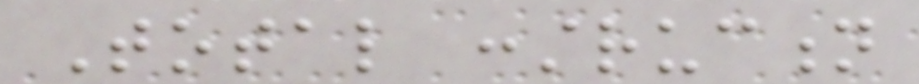Total construction
